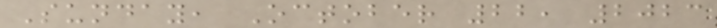Sunday, October 22, 2023
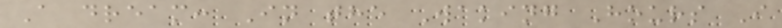A dream: In the Waking Hours I
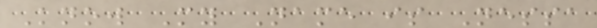Know My Name is Nessa
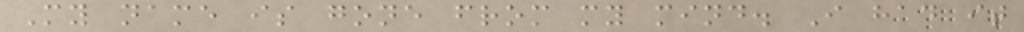My name is gone from my mind. I had it
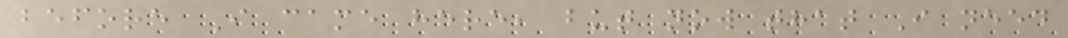before I came here, but now that I need
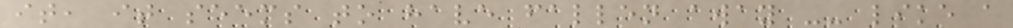it, it seems to have fallen away -- like a
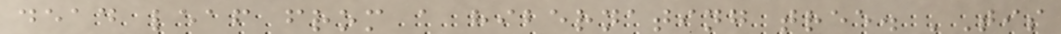dead leaf from a hibernating tree. 'Tis
